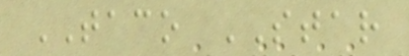TACO STAR
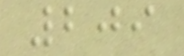209
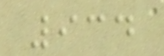934
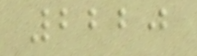2220
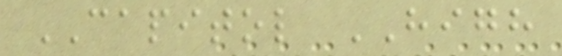CAPITOL HIGH
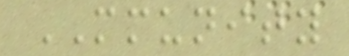MMUNITY
